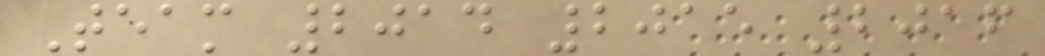Team 2014 2015 2016
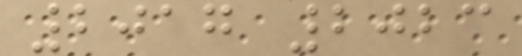2017 2023
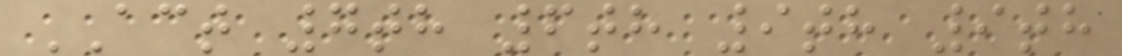ACT 7th 6th 9th 9th
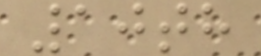10th
